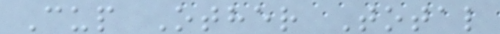Cup Other Total
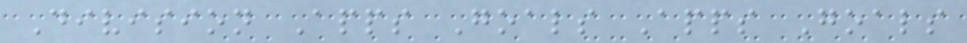Division Apps Goals Apps Goals
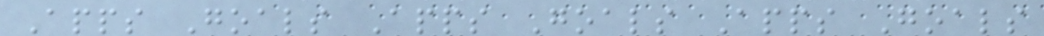Apps Goals Apps Goals Apps Goals
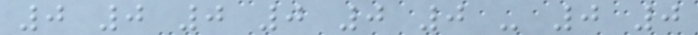0 0 0 0 0 0 - 0 0
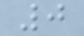0
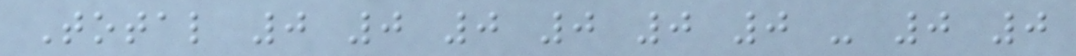Total 0 0 0 0 0 0 - 0 0
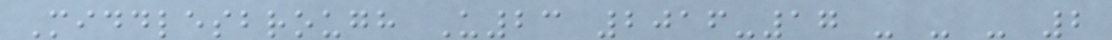Middlesbrough U23 2016-17 - - - 2
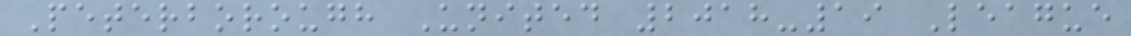Peterborough United 2018-19 League
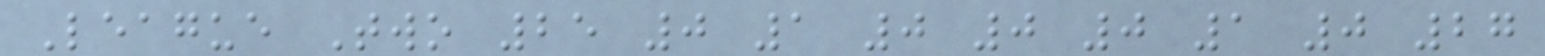League Two 25 0 1 0 0 0 1 0 27
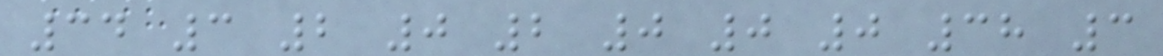34 3 2 0 2 0 0 0 38 3
